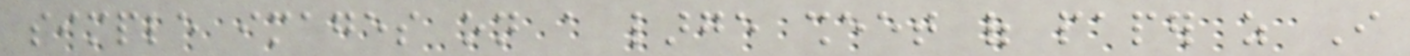simple images on a large sheet of paper as I
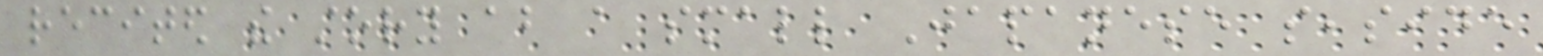recited the story about a small Japanese seaside
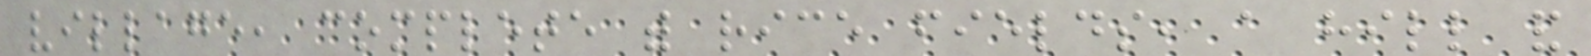village, complete with rice fields, a hill and
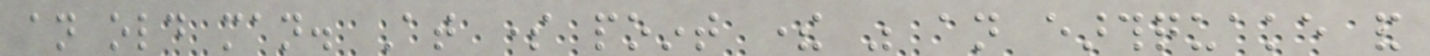an old man. At some point there was an earthquake and
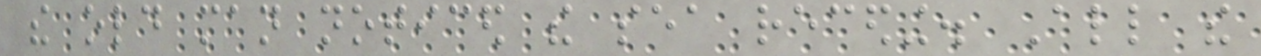the old man noticed the sea receding. All the
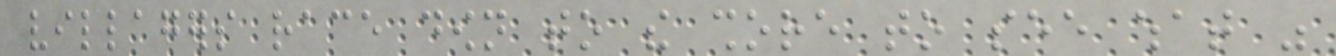villagers race down to the shore to see what was
